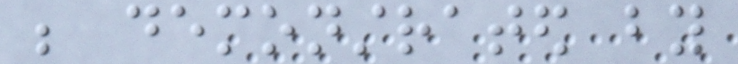be demonstrated by
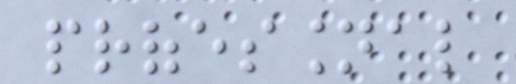professional
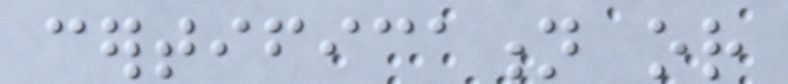certification or
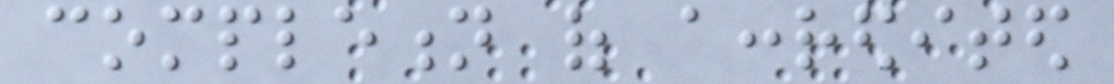completion of accredited
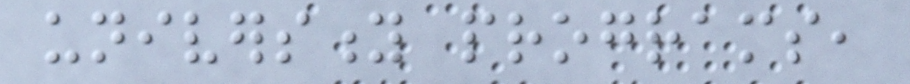university programs,
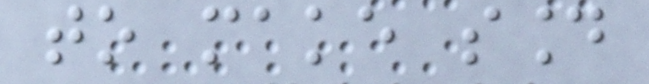to make sound
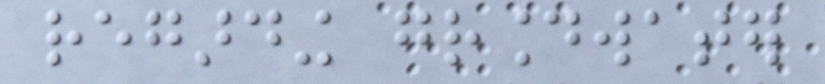regarding groundwater
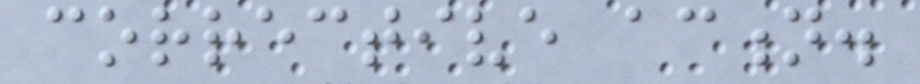corrective action.
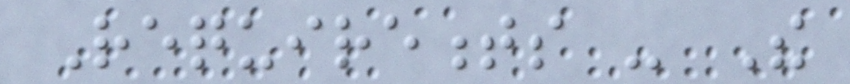Requirements - The
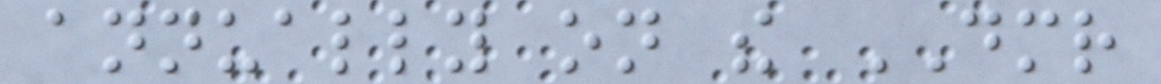annually on the DMR
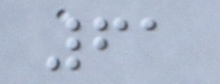61
